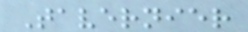Tavernier
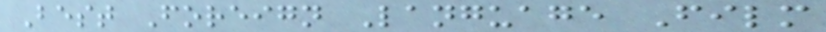Best Foreign Language Film
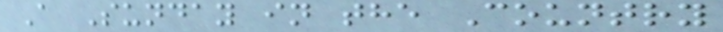A Sunday in the Country
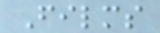Films
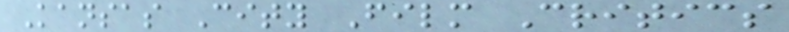Kansas City Film Critics
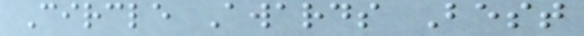Circle Awards Best
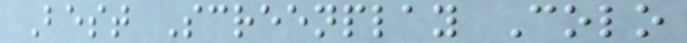Best Screenplay Colo
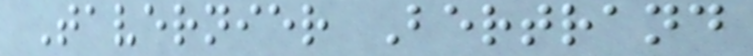Tavernier Bertrand
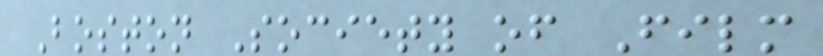Boston Society of Film
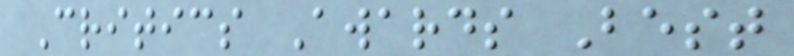Critics Awards Best
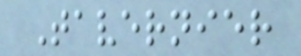Tavernier
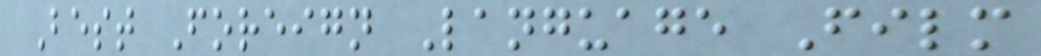Best Foreign Language Film
